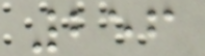256
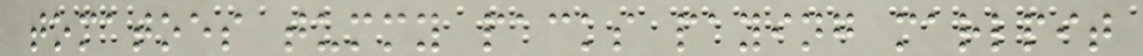tomatoes tummy packs paying marlpit
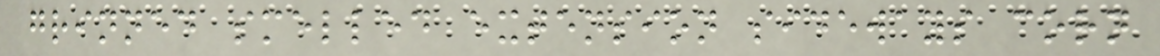grinned smelled extension sideways corn
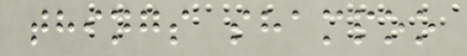things shampoo
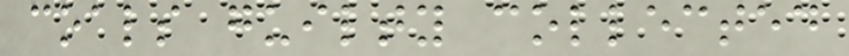coals guilty collected
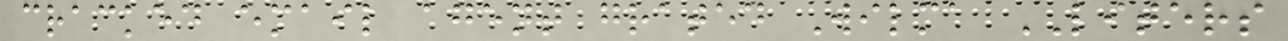cracked email agent grated Wilma LITERS
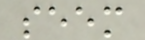seem
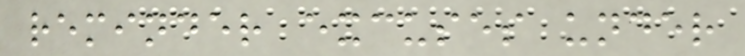reminder excuses under
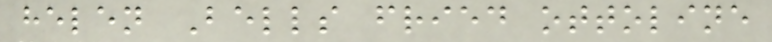helen Bells fried ottoline
